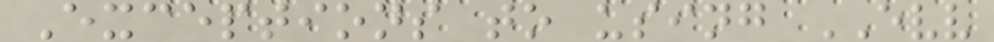Exceptions to using EVV
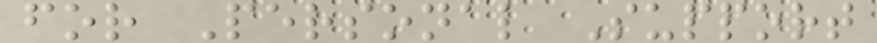for Personal Support
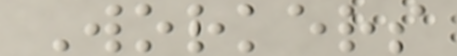Workers
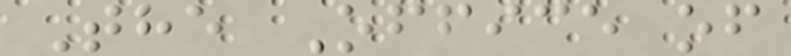The Office of
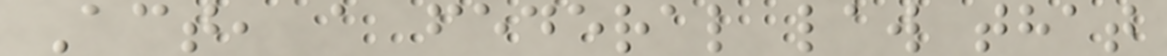Act, a federal law that
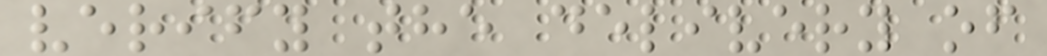verify the delivery of
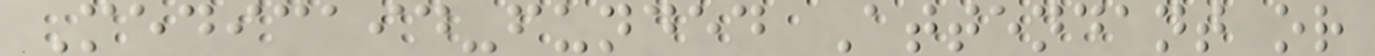Medicaid-funded Attendant or
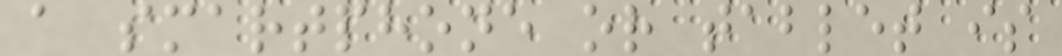a smartphone or tablet is
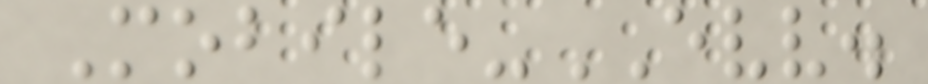Mobile-EVV.
